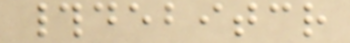#debitcr
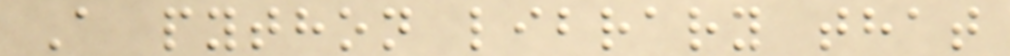A python library that
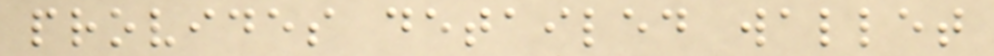provides detailed wallet
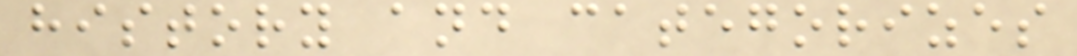history and categorizes
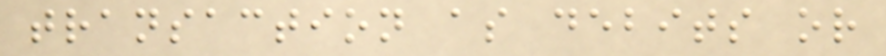transaction as debits or
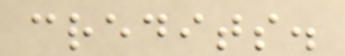credits.
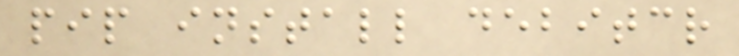pip install debitcr
